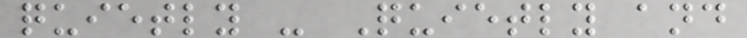quietly - Quietly and
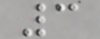3
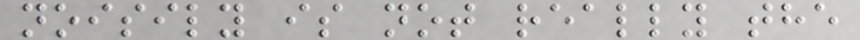noisily is not really the
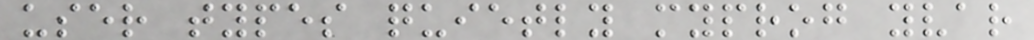user types quietly myprog yvar
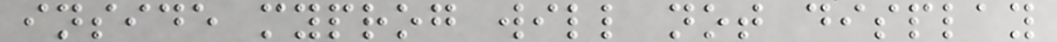inside myprog will not display
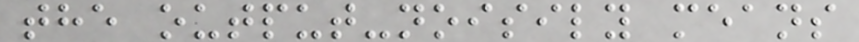the output-noisily means
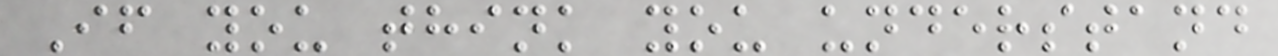If you think you understand
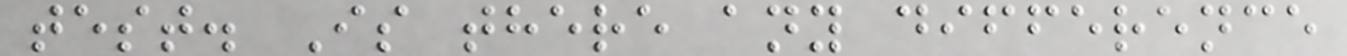test. Is there any difference
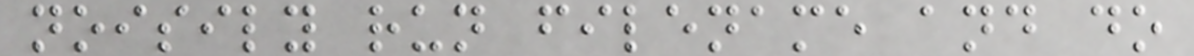noisily run filename and do
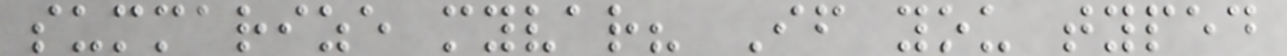summarize myvar? If you typed
